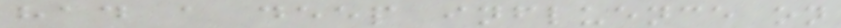had a deep influence on
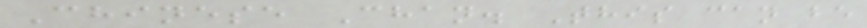Chinese Chan. This can be
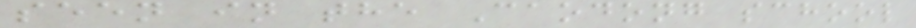seen in the Caodong school
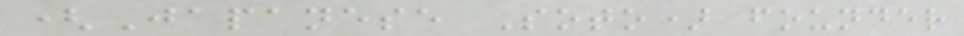(Japanese Soto) founder
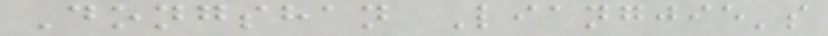Dongshan Liangjie's
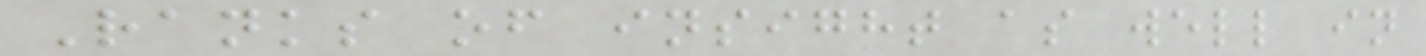Ranks of insight as well in
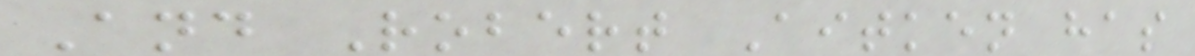And Robert Aitken has
